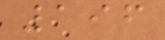196
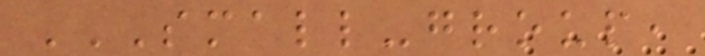SMALL-GROUP,
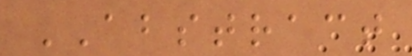ABSTRACT
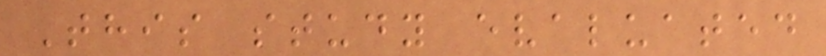This study evaluated
